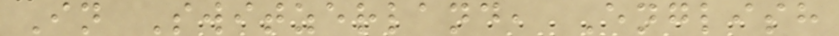In Switzerland, English
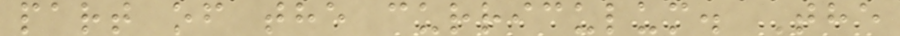part of the curriculum. The
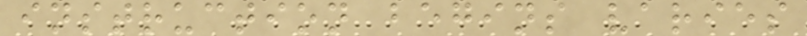instruction begins varies
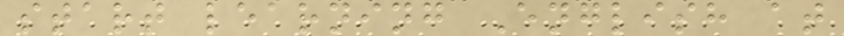start learning English at
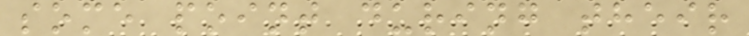some point during their
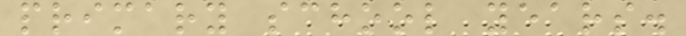primary school years.
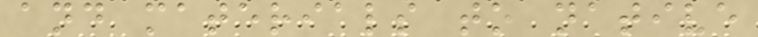and materials to native
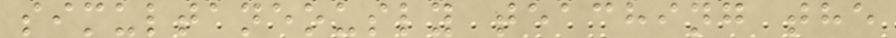simultaneously teaching the
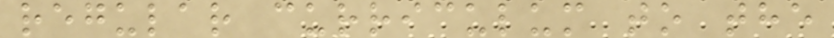regular curriculum to the
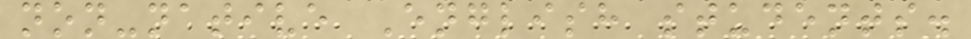non-native English students.
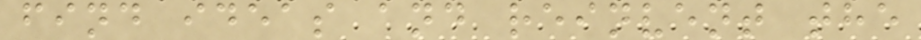find ideas and reinvent the
